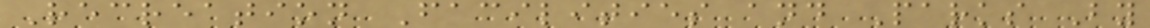Recreation Facilities and Parks By
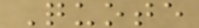Quote
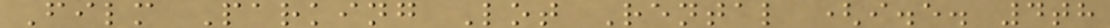Film Parking Lot Rental (i.e. 4th
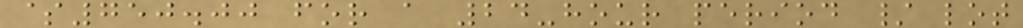$750.00 for a 24-hour period / lot
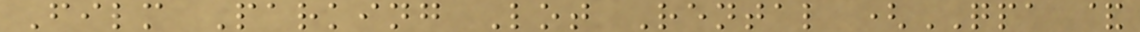Film Parking Lot Rental (QPA &
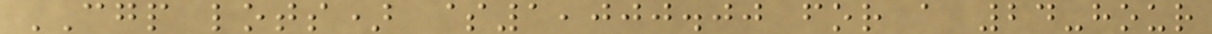CGP lots) $1,000.00 for a 24-hour
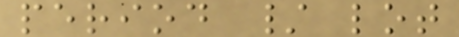period / lot
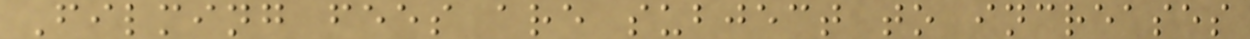Filming fees are subject to increases
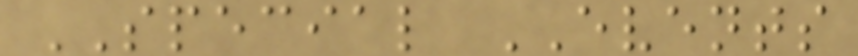SPECIAL EVENTS
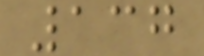137
